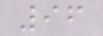96
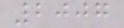2007
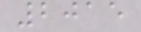2015
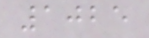1025
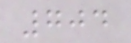704
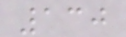130
